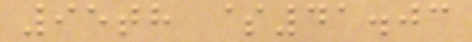95th $41.03
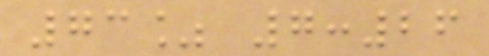73% 7:26
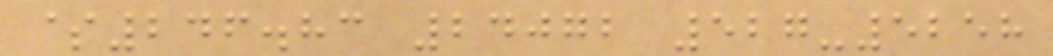$246.83 24072 527-5258
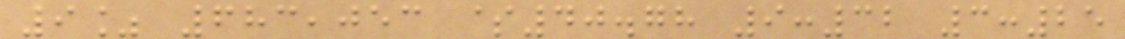9% 683,053 $40.78 9:32 3:25
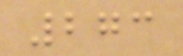273
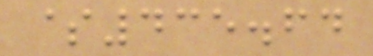$435.64
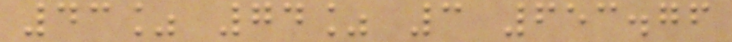43% 74% 3 653.76
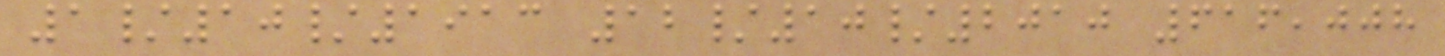1/10/1913 12/10/2010 616,008
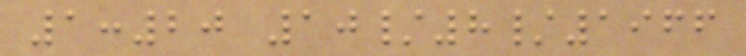1:20 10/8/1966
